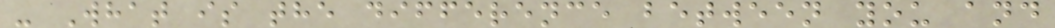- What is the difference between you and
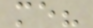me?
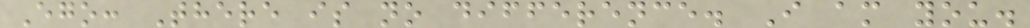Ego: There is no difference. I am you.
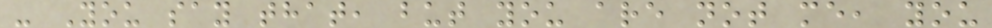- You say that, but you are not me, you
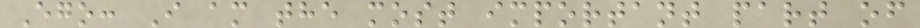Ego: I am the most important part of
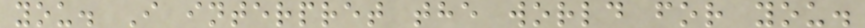you. I interpret the world for you.
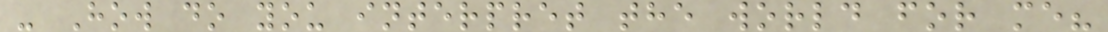- How do you interpret the world for me?
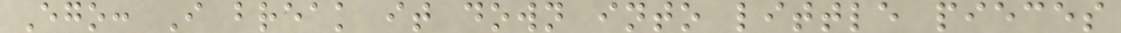Ego: I break it down into little pieces
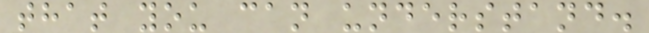that you can understand.
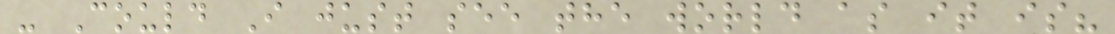- Could I just see the world as it is?
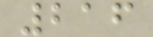216
